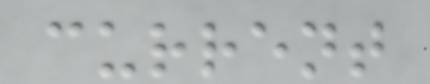current
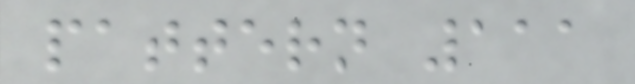pattern 111
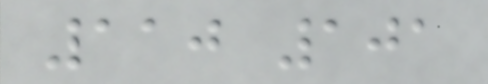110 101
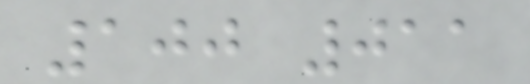100 011
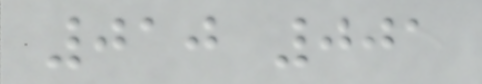010 001
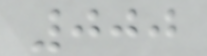000
